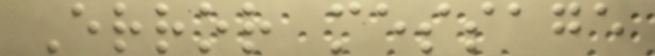Error message
